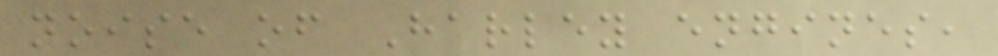noise of Harley engines,
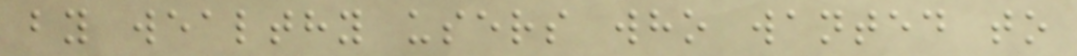by wealthy users who wanted to
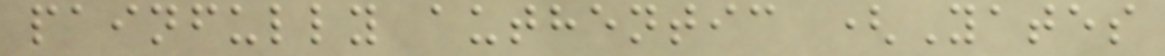painfully authentic (Yates
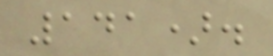141).
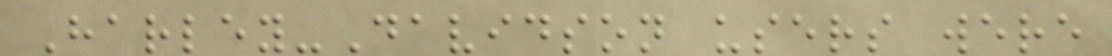Harley-Davidson users were
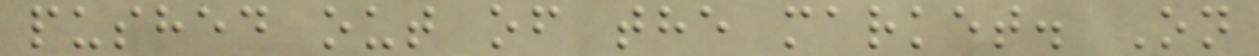pushed out of the market. On
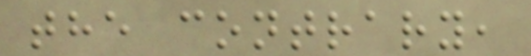the contrary,
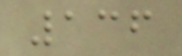136
